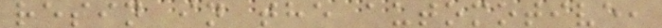resin in the automotive,
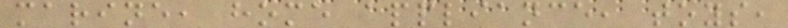marine, home appliance, toys,
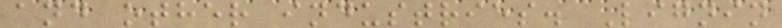and other industries. Lignin
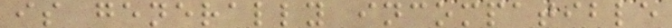is generally incompatible
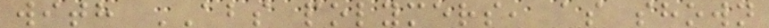with ABS polymers, as shown
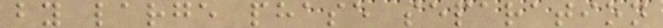by large phase separation
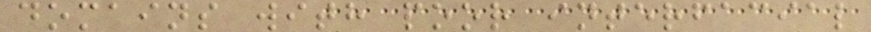domains with poor interfacial
